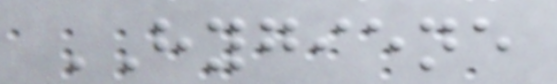HYGIENE
